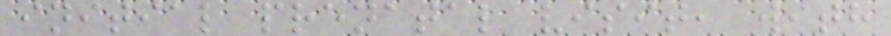initial prenatal visit, with
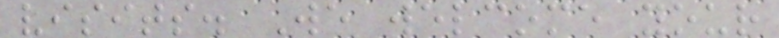visits. We welcome your
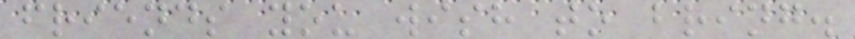friends you wish to bring.
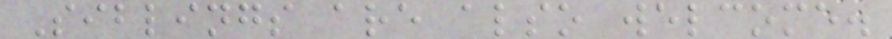Siblings are also welcome.
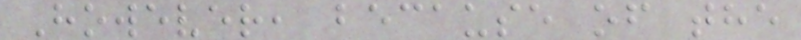However, because of the
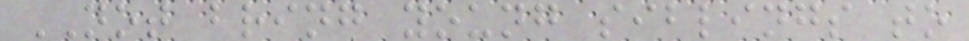NOT bring young siblings to
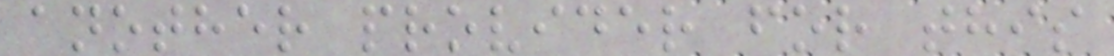another provider for this
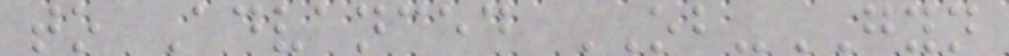to Advanced OB-GYN
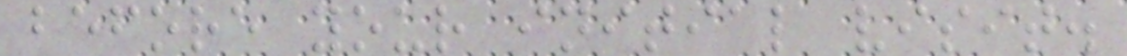before your initial visit.
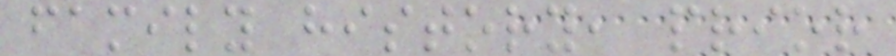family history, prior
